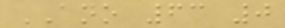ANO 63 0
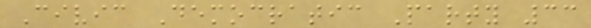Civic Democratic Party 33
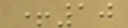+10
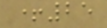+25
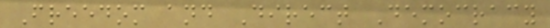Freedom and Direct Democracy
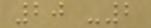20 -2
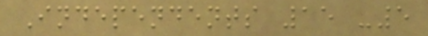Independents 15 -5
